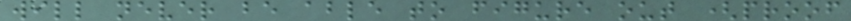will never be able to figure out (proof
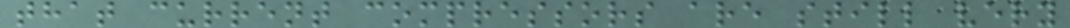that current compressors are still very
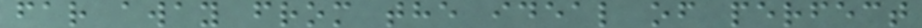far away from the ideal of perfect
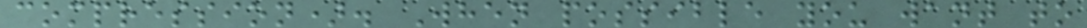compression). When possible you want to
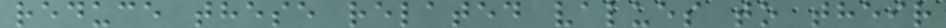reduce these related values to their
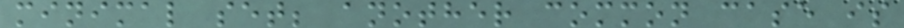minimal set; another common case is
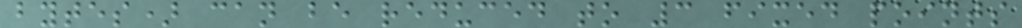bytes) can be reduced to 3 fixed points
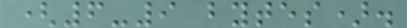(6-9 bytes).
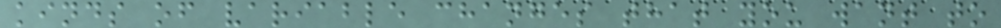kinds of variable changes that you want to
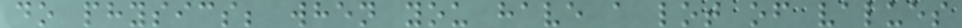do physics; when you have a lot of values
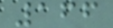166
